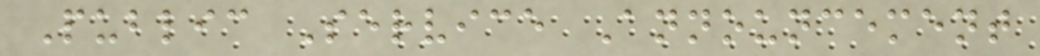Public Service Announcement
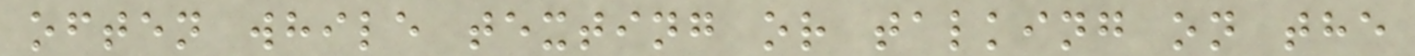often while texting or talking on the
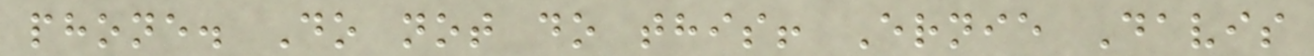phone. Do not do this! Ernie Davis
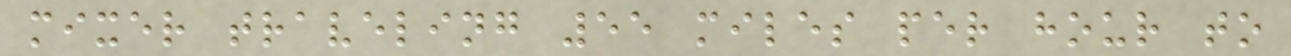mixer traveling 55 miles per hour to
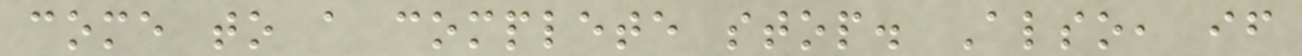come to a complete stop. Also, if
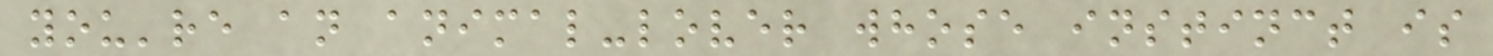you're an animal-lover whose instinct is
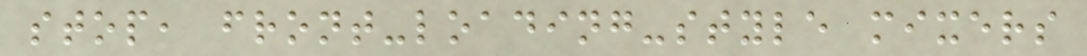stop, front-loading-style mixers
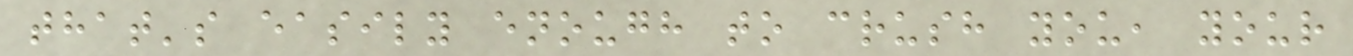that's easily enough to crush you, your
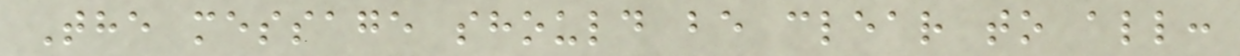The message should be clear to all:
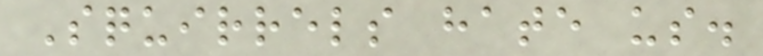Squirrels hate us.
